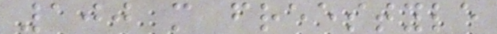100 m freestyle
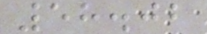58.02
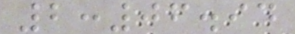2:06.94
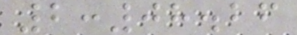2:08.26
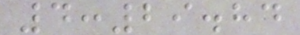4:29.84
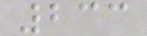233
